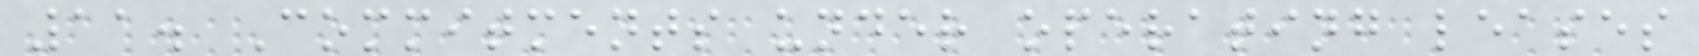11. Commitments under operating leases
